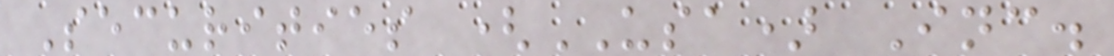Securities (USA) Inc.
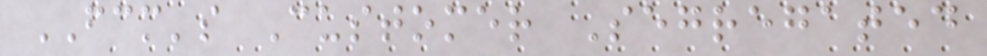FCM's Customer Segregated
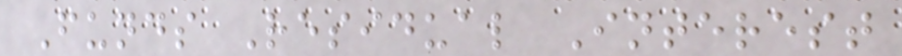Funds Residual Interest
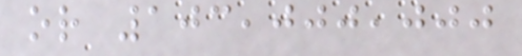or 103,000,000
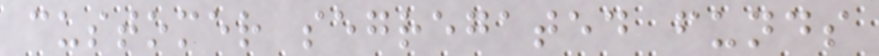customer segregated funds
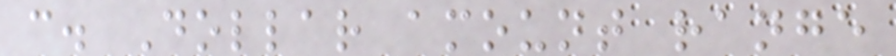c. Dollar amount range
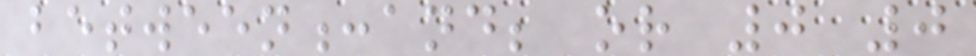between:and; or 0 0
